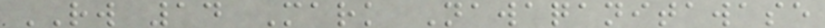RW 14 Mark Nawaqanitawase
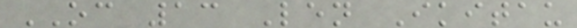OC 13 Len Ikitau
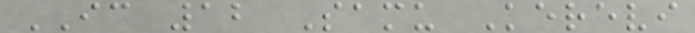IC 12 Samu Kerevi
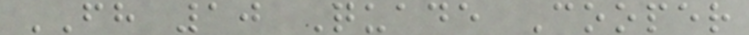FH 10 Quade Cooper
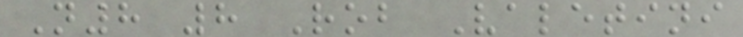N8 8 Rob Valetini
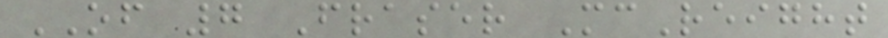OF 7 Fraser McReight
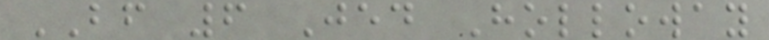BF 6 Jed Holloway
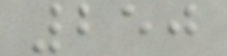250
